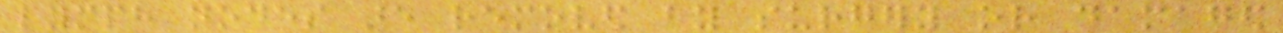lymph nodes are removed by surgery or damaged
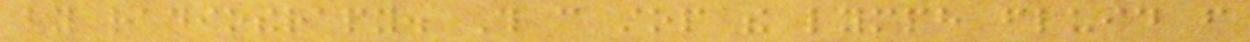by radiotherapy. This can stop the lymph fluid from
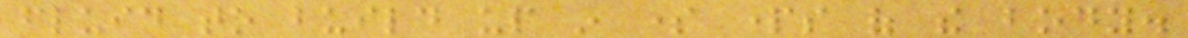fluid to build up in some parts of the body.
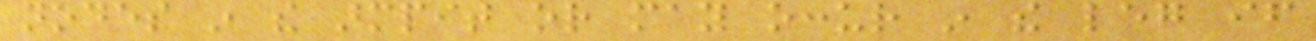nodes in the armpit or may occur in the leg if
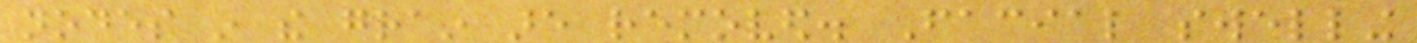nodes in the grain are removed. Facial swelling
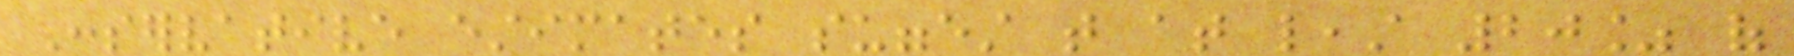Conservative estimates suggest that at least 20% of
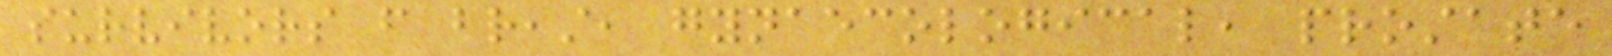survivors from breast, gynaecological, prostate
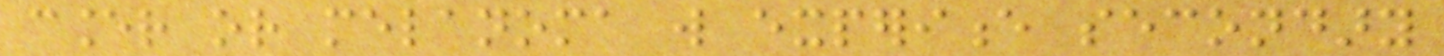cancer or melanoma will experience secondary
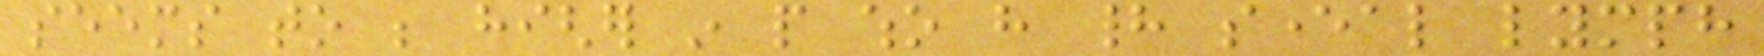seems to be higher in people who have had several lymph
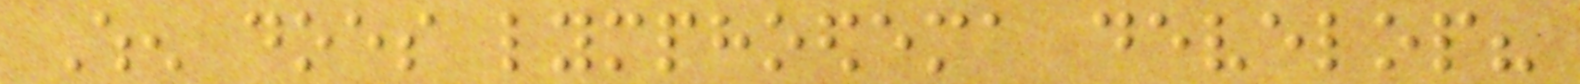When does lymphoedema develop?
